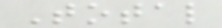Total
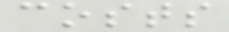costs
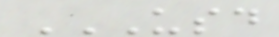USD
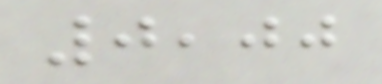0,00
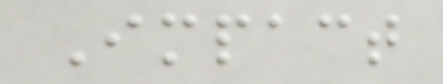Impact
